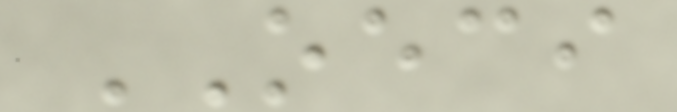OECI
